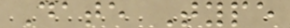Date Type
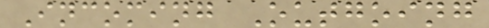Incoming Outgoing
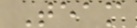Team
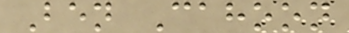Ben Cahoon
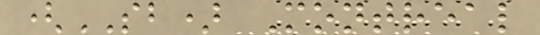(SB) Montreal
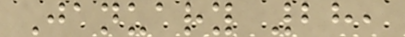January 28,
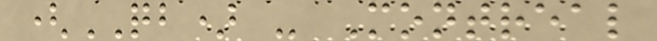(QB) - Montreal
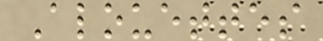Alouettes
